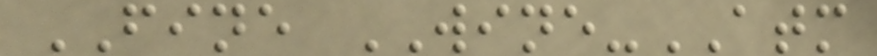FINE WINE-ATM
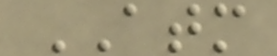ATM
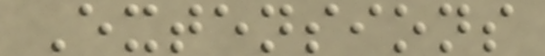Extensions
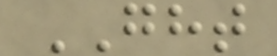GHT
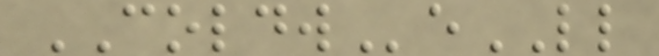COLDWeLL
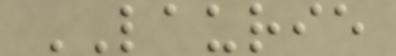LAURIE
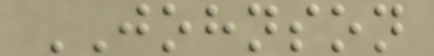JOHNSON
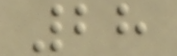28
